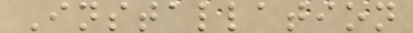Installation
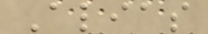Alias
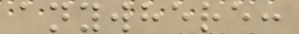anywhere:
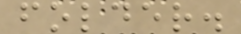folder.
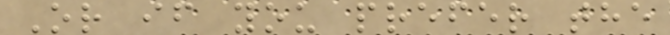Or if you prefer the
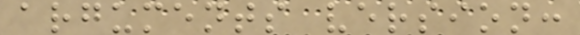arguments version:
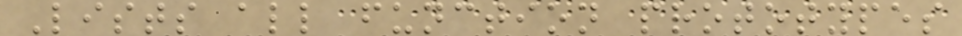Lists all function prototypes
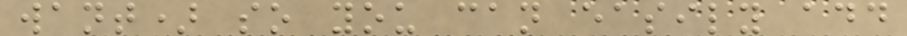want) so you can easily add
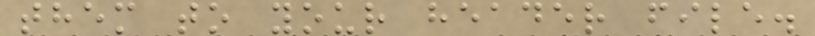them to your header file.
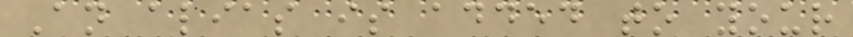An alias is added to your
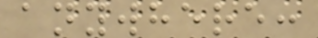anywhere:
